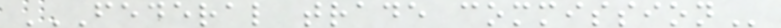FEDERAL TRADE COMMISSION
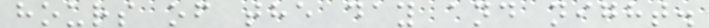hours of the day and night.
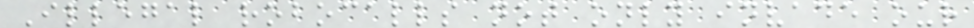Illegal robocalls not only invade our
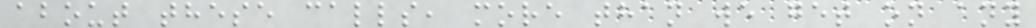about these calls, more than we get on any
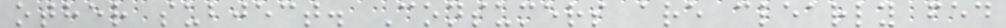other subject. Consumers are clearly fed
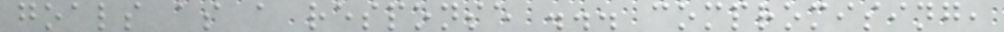goals as a response ... compromising,
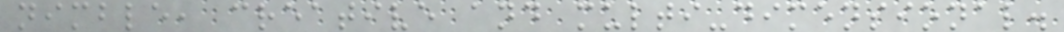nimble, creative and multi-dimensional.
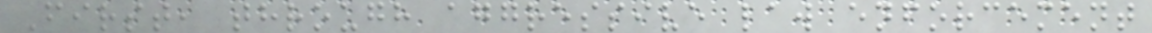First, through aggressive law enforcement
